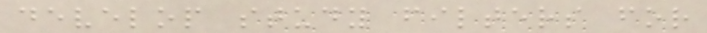develop study filters for
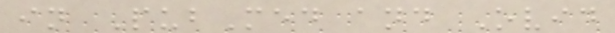in PubMed and Ovid
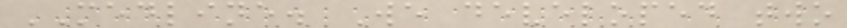MEDLINE. We developed two
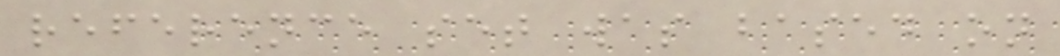reference set was based on
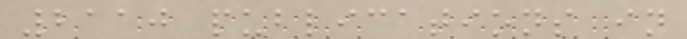2110 publications in
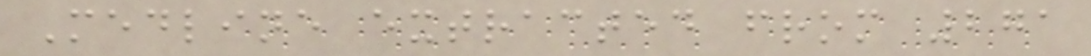Medline extracted from 271
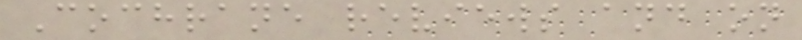Cochrane reviews and on
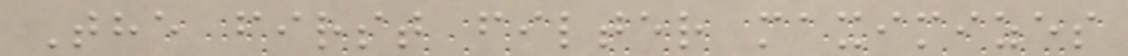The first filter maximizes
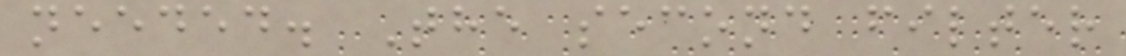needed. The second filter
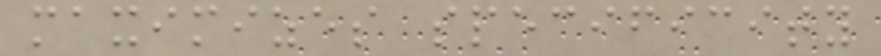maximizes specificity
